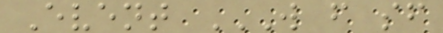Event W F SF
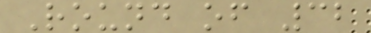Round of 32
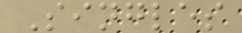Singles
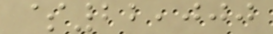$22,000
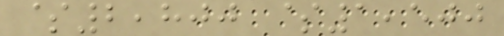$2,800 $1,500
